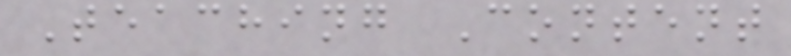Teaching Content
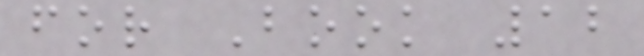for Book 12
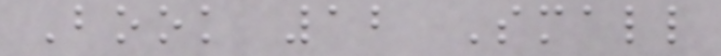Book 12 Small
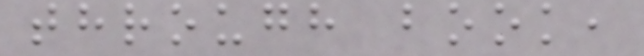through book,
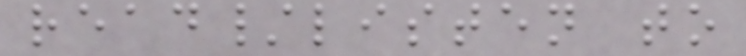read/listen to
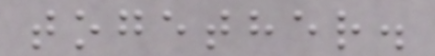together.
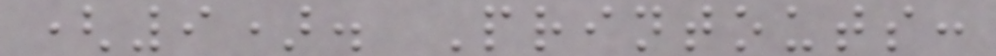(9). Printouts:
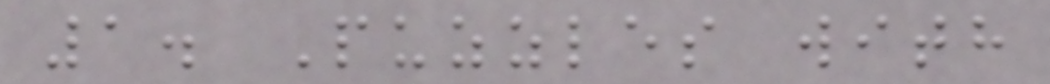1. Puzzles with
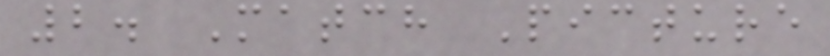2. Match Picture
